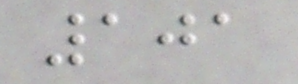101
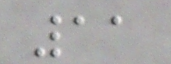11
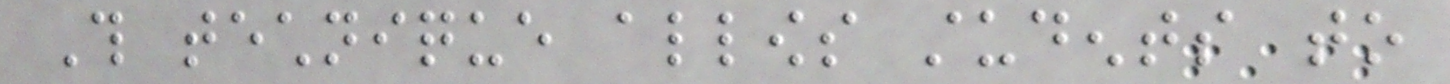This technique allows students to
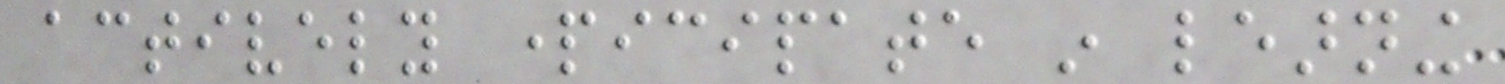actively participate in learning
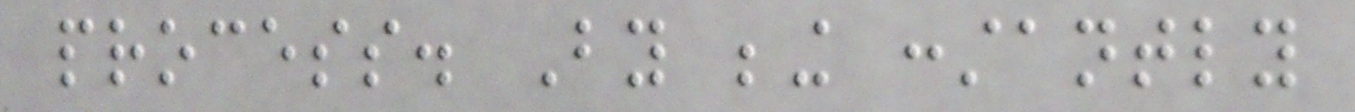process. By being constantly
